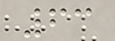63
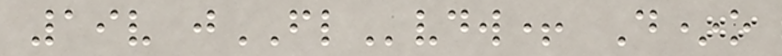19v jFLvdw+ D*o
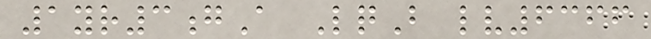1yr3gA LqB lv6366
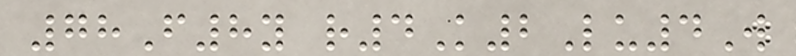78F8y r4K2Lu4W
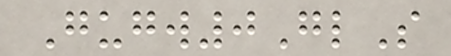Gugw0GlS
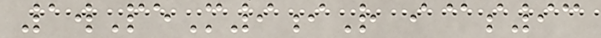1wPeM9iR i@s93
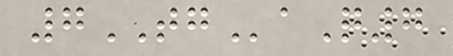7TGaQ7
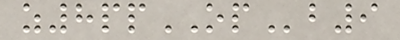z8ppOPb9
